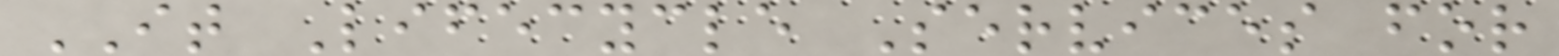IT Lifecycle Services for
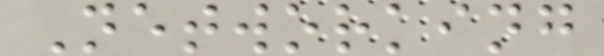Networking
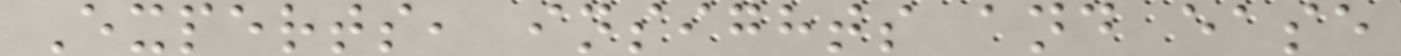Experts, insights and ease
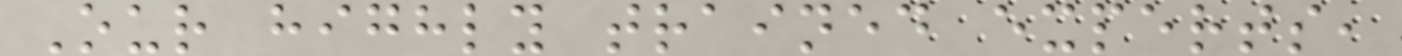Our highly trained experts,
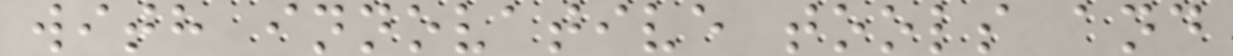with innovative tools and
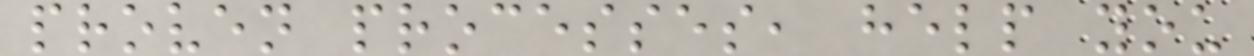proven processes, help you
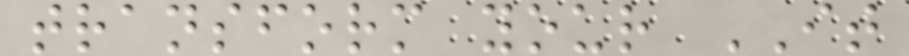transform your IT
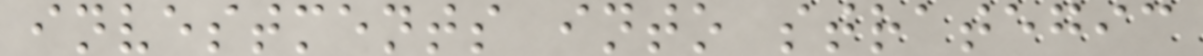investments into strategic
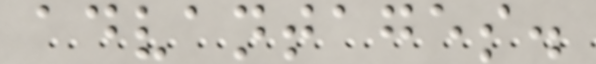advantages.
